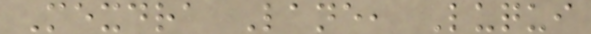Mexdra Lane, Luqui
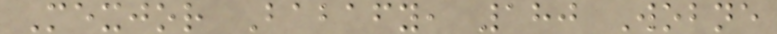Mexjor Babafy, 180 Wobne
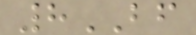8BF
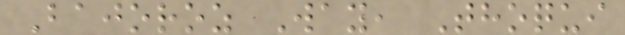Bajoroz Way, Thoqui
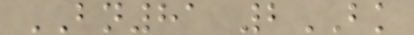BN81 2BK
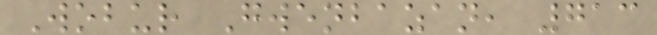Wobur Gwenbazan, 713
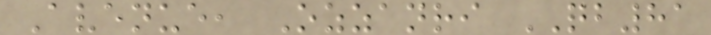Avenue, Ozzanri QB81
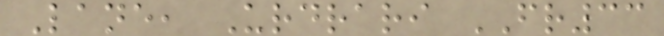Lane, Urdrari FR33
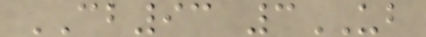CB93 3UB
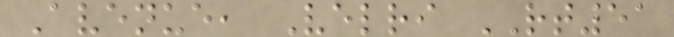Avenue, Velri RT51
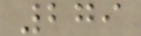279
